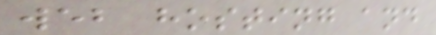web hosting and
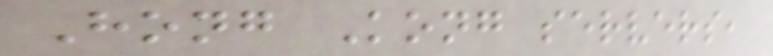Hong Kong servers,
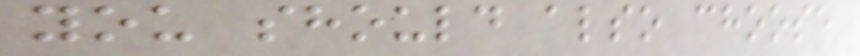you should also choose
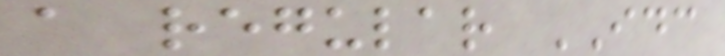a regular IDC
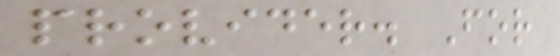provider. For
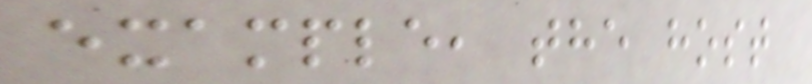example, the host
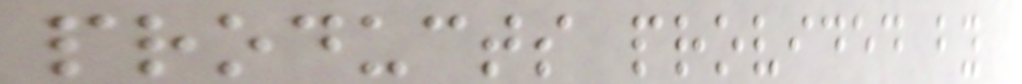products provided by
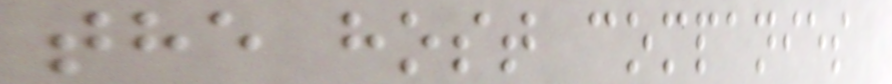the host companies
